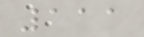111
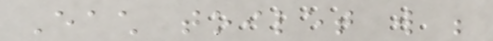Each toilet will be
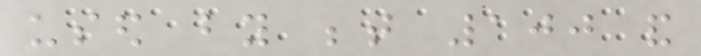used by between 100 and
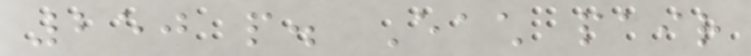250 people. Each pair
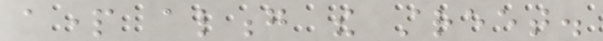apart along the street.
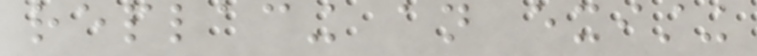replacing an existing
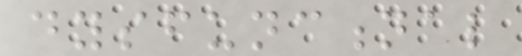dysfunctional
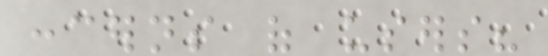concerns of users?
